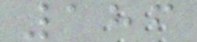186
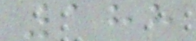188
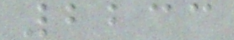2233
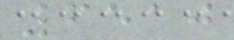6510
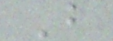B
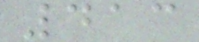413
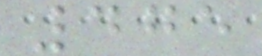475
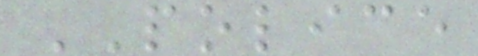POLICE
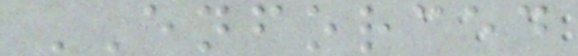ENFORCED
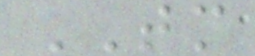TM
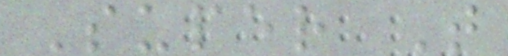Super T
